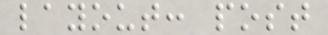layout: post
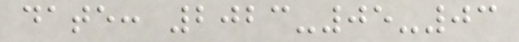date: 2023-05-03
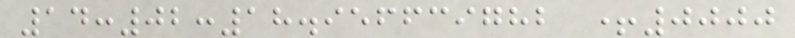14:02:18.956639782 +0000
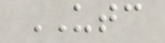UTC
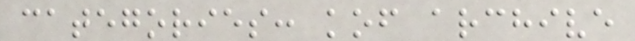categories: kof archive
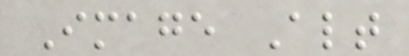Image Alt
